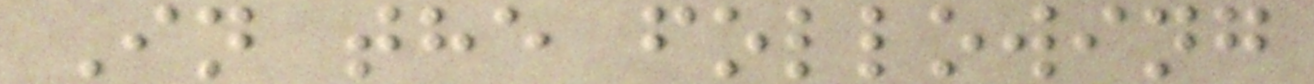In the following
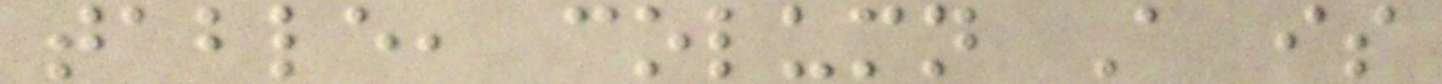table, column A is
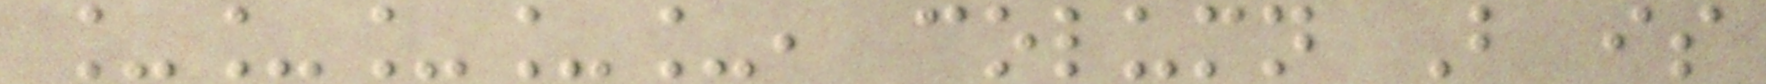_____, column B is
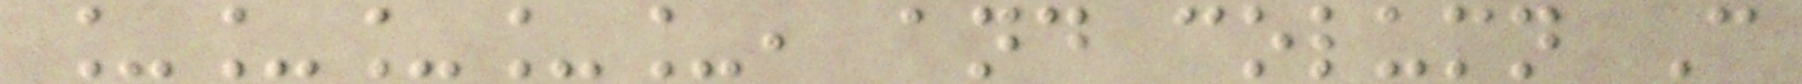_____, and column C
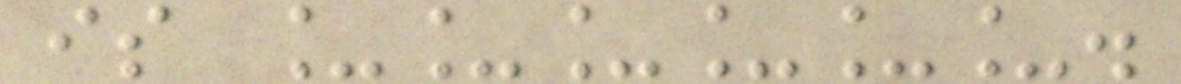is ______.
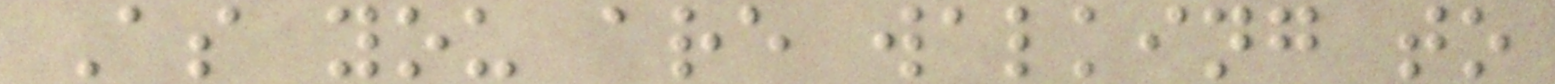As you are walking to
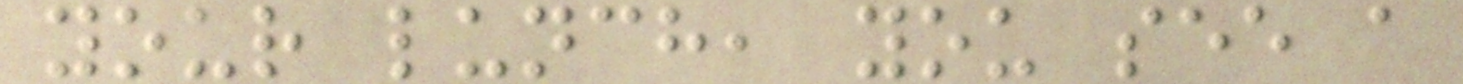your lunch, you see a
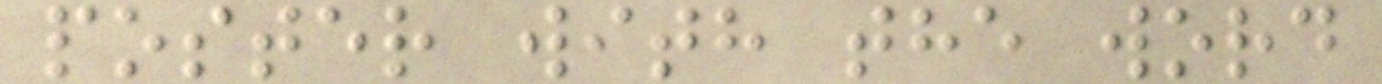poster with the word
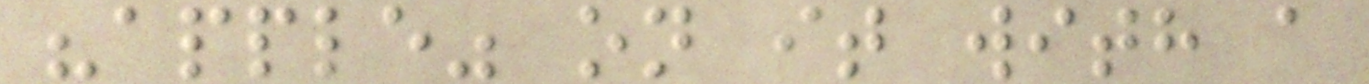"apple" on it with a
